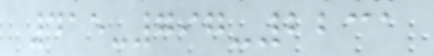415-797-2231
